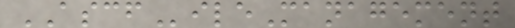ASCFileManagement
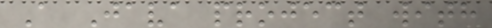A Java project with
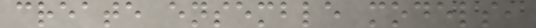create ensemble models,
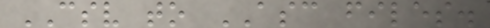CSV to ASC files.
